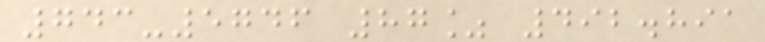743-5746 87% 492.891
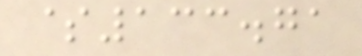$133.71
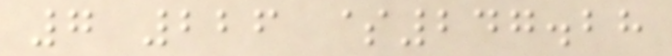7 226 $247.28
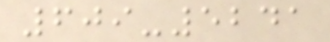609-5241
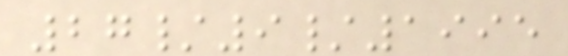27/9/1995
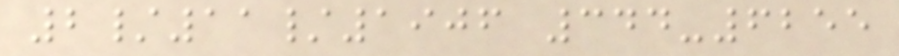2/11/1906 344-6255
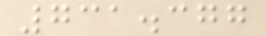731.377
